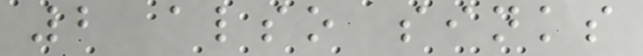2 also sinks
